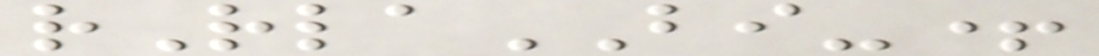rRlaBI-+
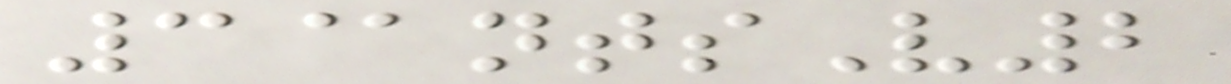3@ntsV2
